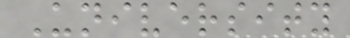University
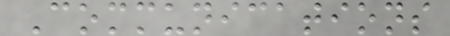Communications
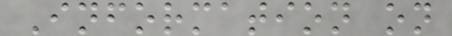Information on
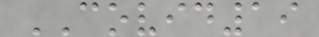COVID19
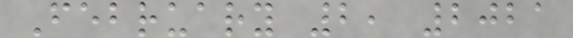February 2, 2021
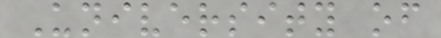University of
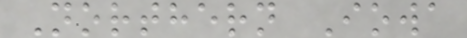Northern Iowa
